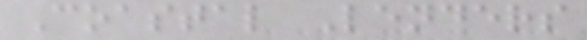Coastal Lenders
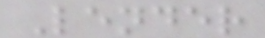Lender
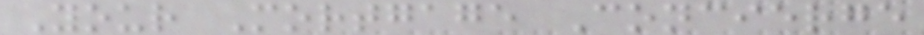Your Mortgage Concierge
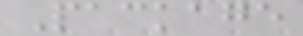Package
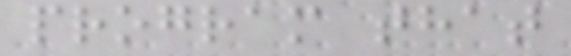program that
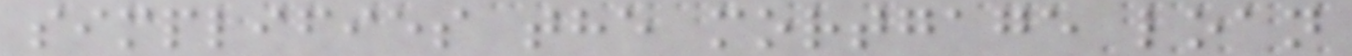simplifies the mortgage loan
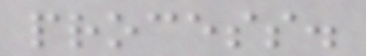process.
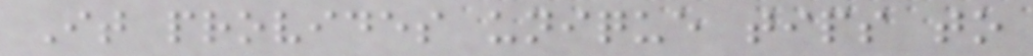It provides unique tips to
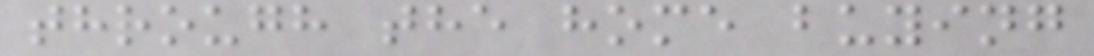through the home buying
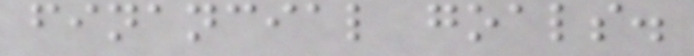financial goals.
